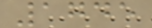1745
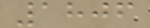1806
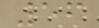56
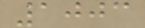1003
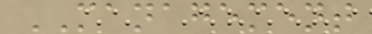MANAGEMENT
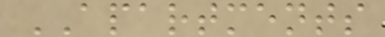APARTMENTS
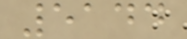5144
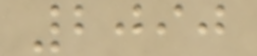2090
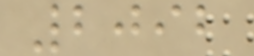2092
